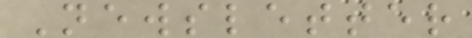Newsletter
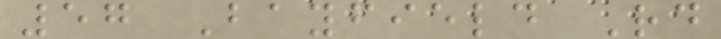57 Bayfield Rd
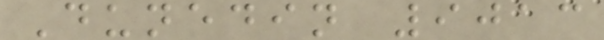Dunedin 9013
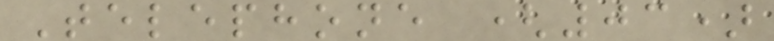Telephone (03)
